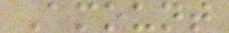Amount
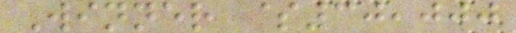Winner $30,000
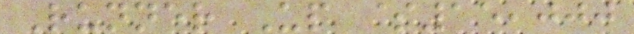Runner Up $15,000
